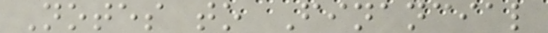Notes to Financial
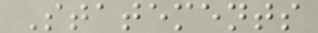Statements
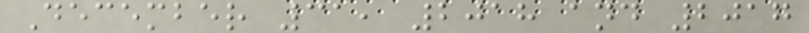December 31, 2018 and 2017
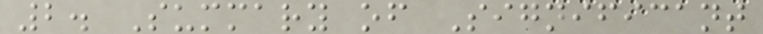2. Summary of Significant
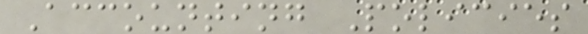Accounting Policies
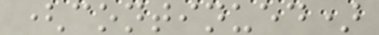(continued)
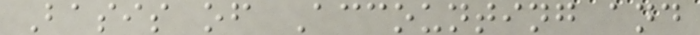Basis of Accounting and
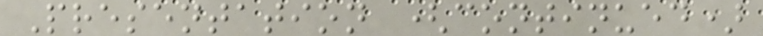Presentation (continued)
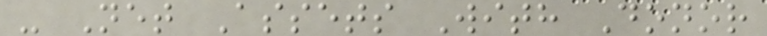- Net Assets With Donor
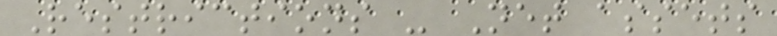Restrictions - Net assets
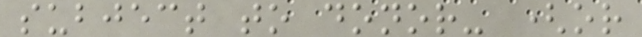subject to donor- (or
